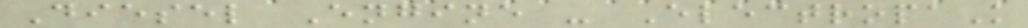Diesel Engine - ElectropaK
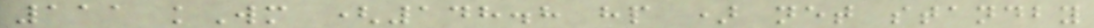111 kWm (148.8 hp ) net standby
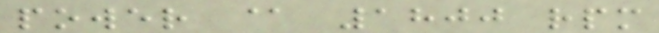power @ 1800 rpm
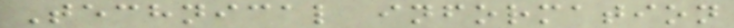Technical information
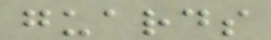guards
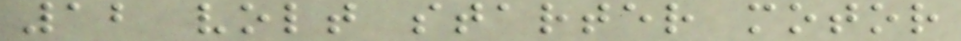12 volt starter motor
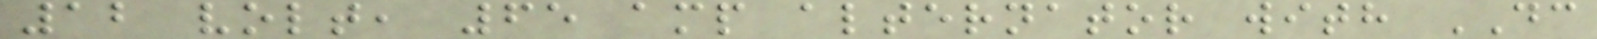12 volt, 65 amp alternator with DC
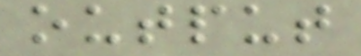output
